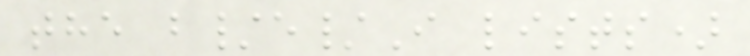the b/e/I lists)
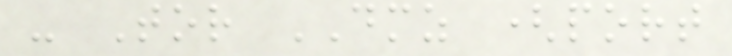- Tor DMZ (port
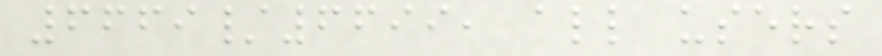6669/6699, all users
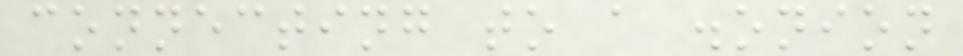connecting to a .onion
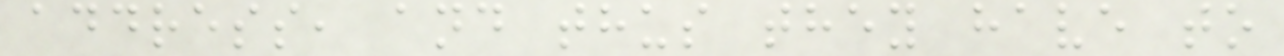address, and thus they have to
